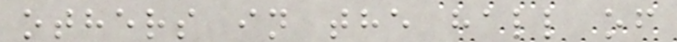others in the hall of
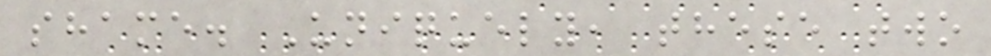shame. Uniquely, these two
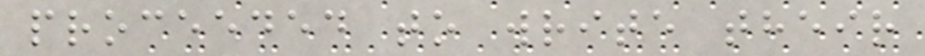proceeded to write their
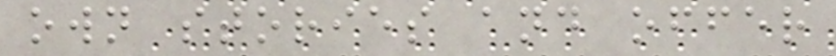own stories and offer
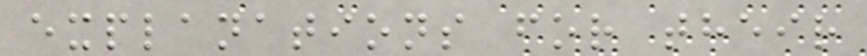explanations for their
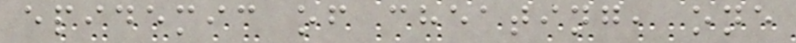epidemic of cheating, one
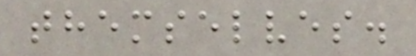themselves.
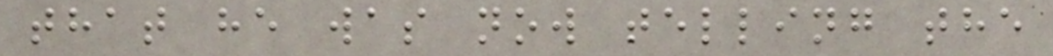that he was now telling the
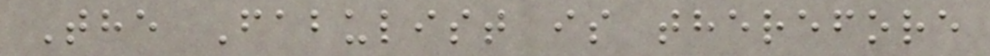The Fabulist is therefore
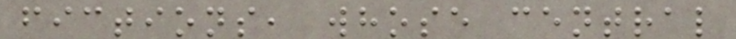fictions, whose central
